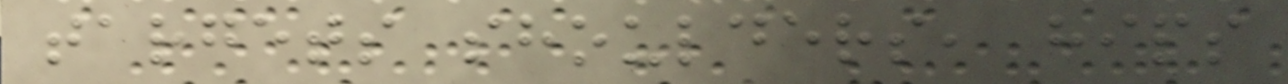targets shoulders, hips
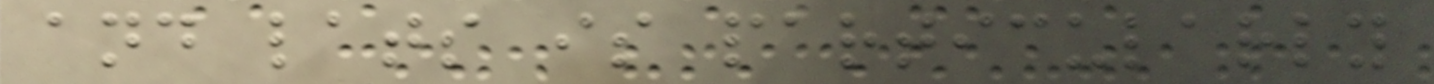and lats is particularly
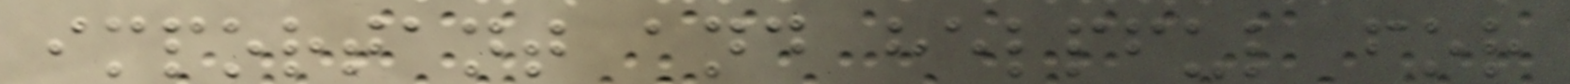important and helpful for
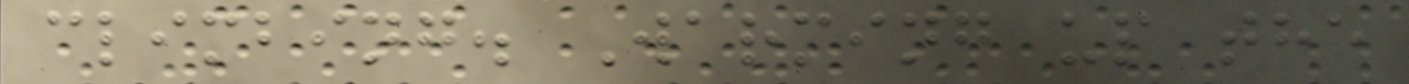climbing. Warming up the
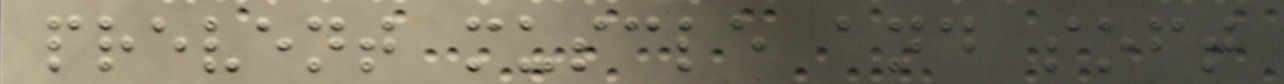prevent muscle and soft
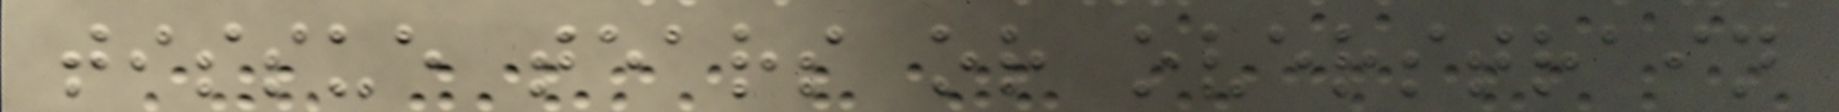tissue tears or overstrain
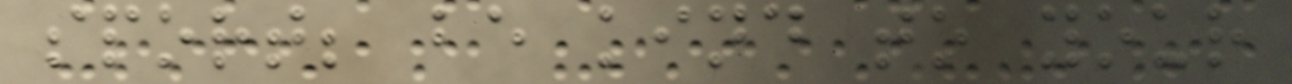sport; be kind to your
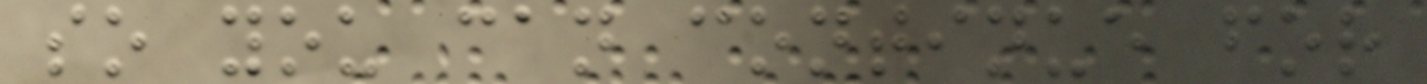so you can continue for
